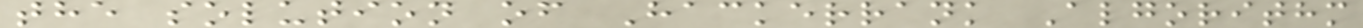the solution of Hackerrank Algorithm
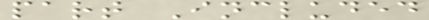part Included
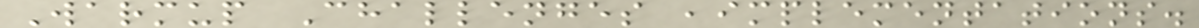Warmup Challenges ,implementations.
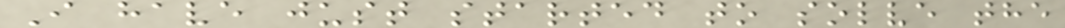I have just started to solve the
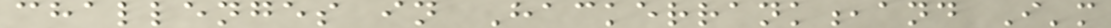challenges in Hackerrank,and I'm
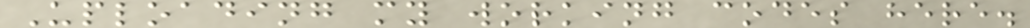Uploading my working codes here.
